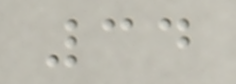34
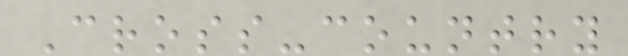Cross-country
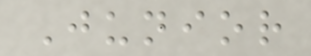Junior
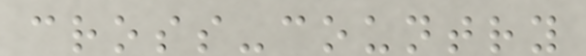cross-country
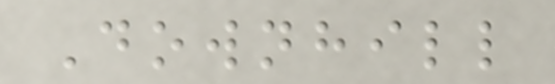Downhill
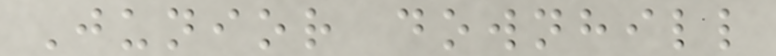Junior downhill
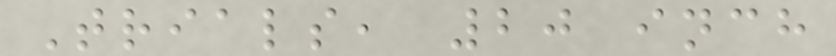Trials, 20 inch
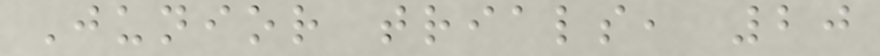Junior trials, 20
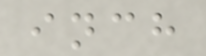inch
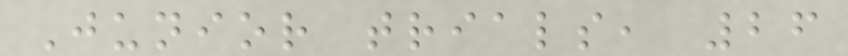Junior trials, 26
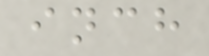inch
